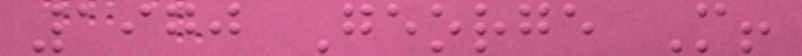1970 George M!
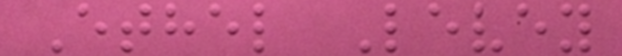Ethel Levey
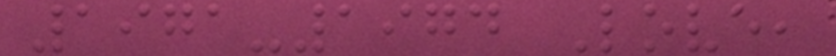1971-1974 Love,
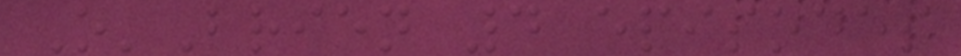O'Brien 4 episodes
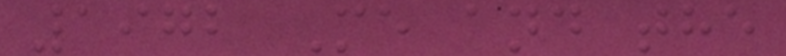1972 Me and the
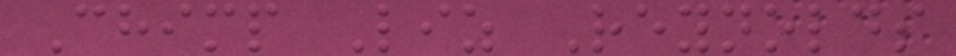Chimp Liz Reynolds
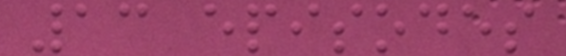13 episodes
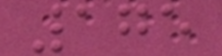175
